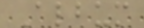Album
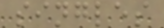singles
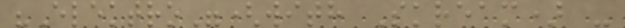"Elektro"(with Skream) -
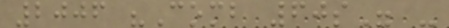2006 "Comb 60s" -
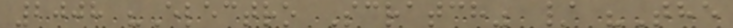2008 "Electro Scratch" / "The
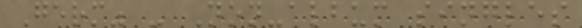Germ" - Non-album singles
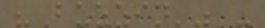"Buzzin'" -
